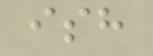ish
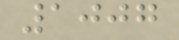1007
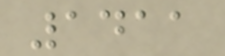1411
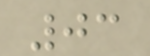03
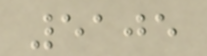5105
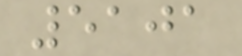5101
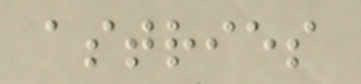astries
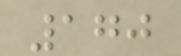170
